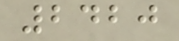2420
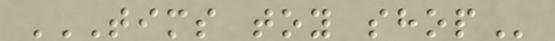TIMS TOY SHOP
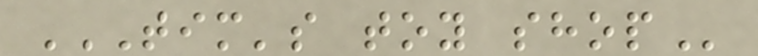TIM'S TOY SHOP
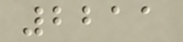2211
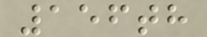156th
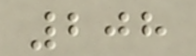208
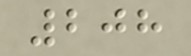208
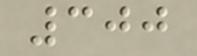300
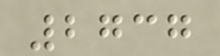2737
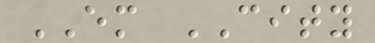EM CITY
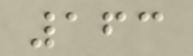163
